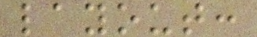layout:
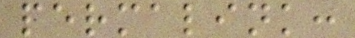permalink:
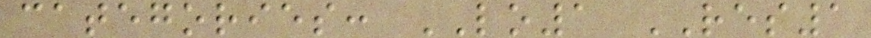categories: LO1 RES1
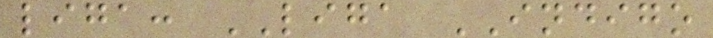liga: LIGA INDIGO
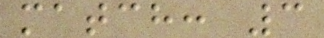match: 3
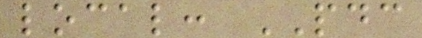local: PDC
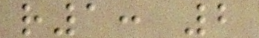r1: 2
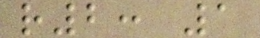r2: 1
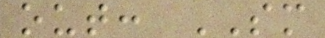out: SM
